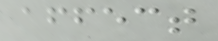affect
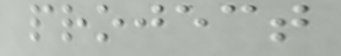project
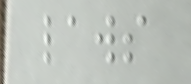laws
